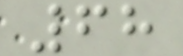68
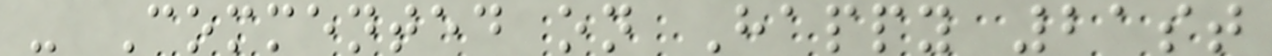- Commented on Happy 21st
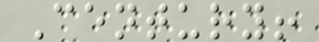Century!
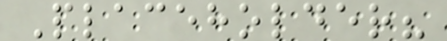Placeholder?
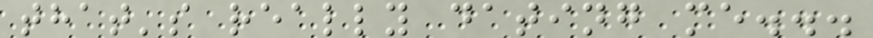that's really dating me...
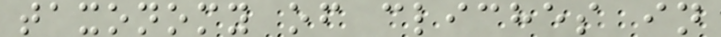taxonomy of cliches in
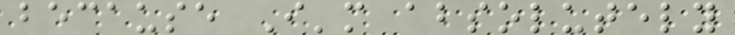because I'm absolutely
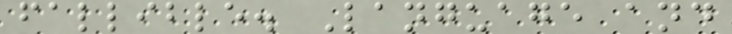fallible. Language and
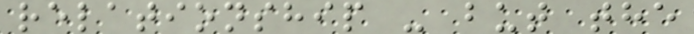relationship - but the
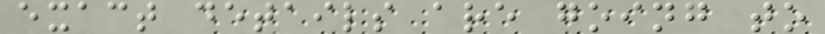exact details are going to
